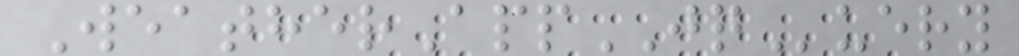WeatherAppJQuery
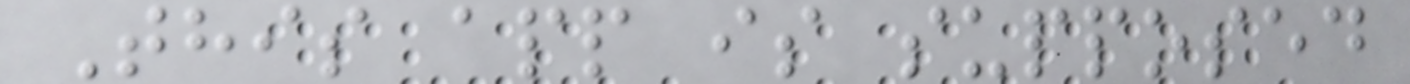This app is supposed
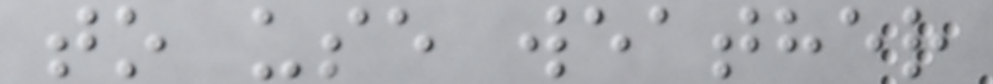to use weather
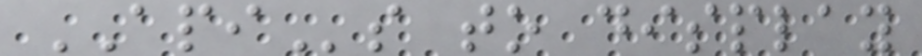APIs to display
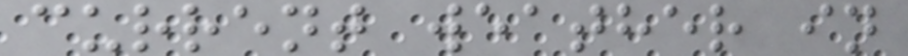current weather in
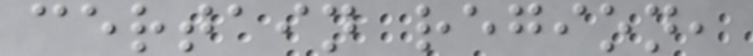certain region,
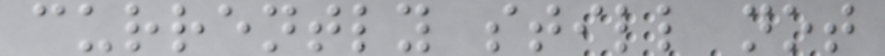currently still not
